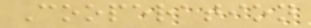Cooperation
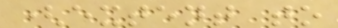(extent to
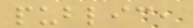public,
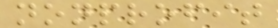nonprofit
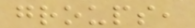groups,
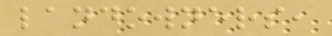landowners,
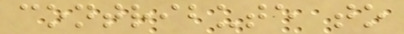contribute to
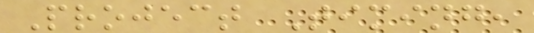Project Timing,
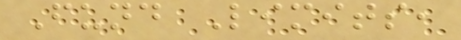Fund Limits,
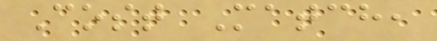Cost Match,
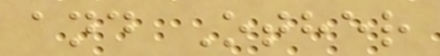and Other
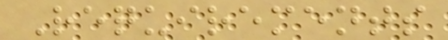Requirements
